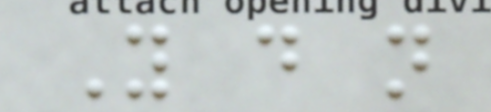You do not
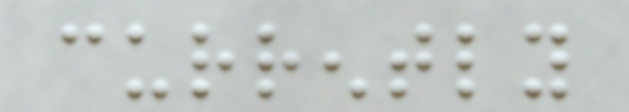currently
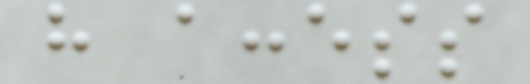have access
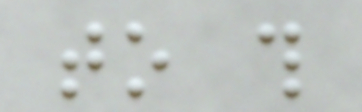to this
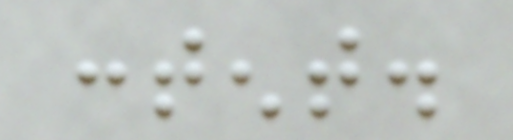content.
